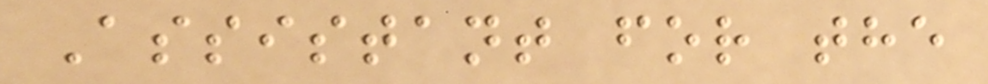Assistant for the
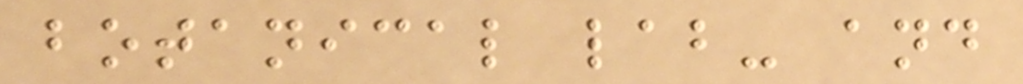botanical lab- and
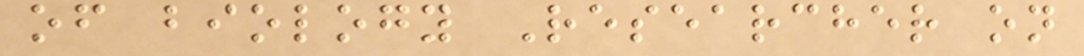of biology Researcher on
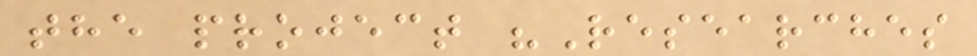the project "Researches
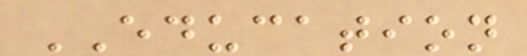EDUCATION
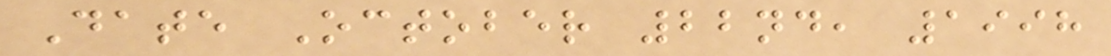Date October 22nd, 1998
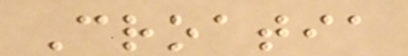Croatia
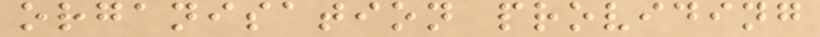organisation providing
